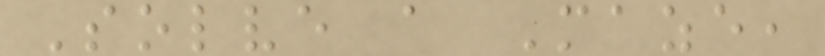Solve a Maze,
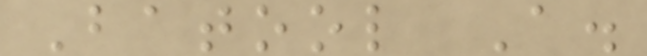Batool A.
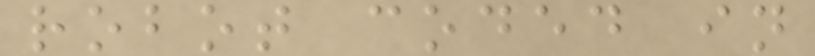robot coded in
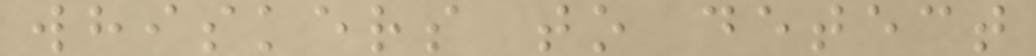whiskers to detect
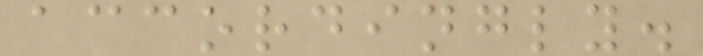accordingly.
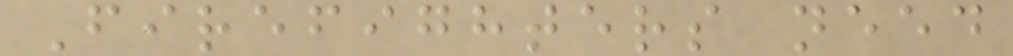Firefighters need
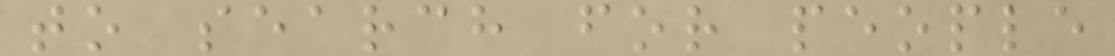to search for people
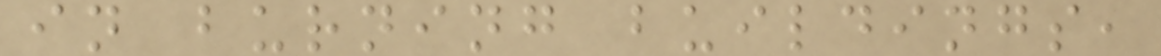in burning buildings,
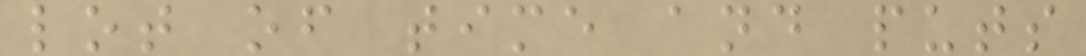lot of time and puts
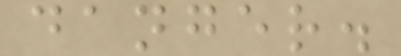danger.
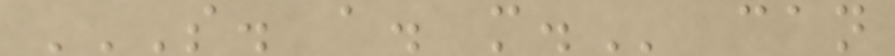S. A. M. can
